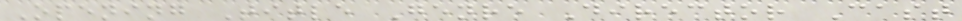Opening Title Genre Director Cast
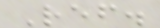Ref.
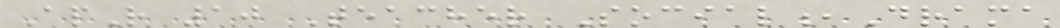ApR 10 Teacher Social,Drama
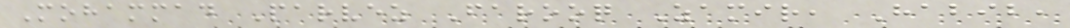Mohammad Parvez Farooq Zamir, Habib,
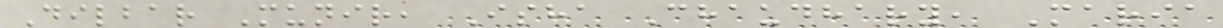Dilbar Munir, Isha Chaudhary, Maria
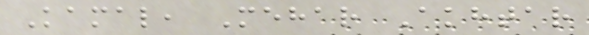Kamal, Mehar Akhtar
